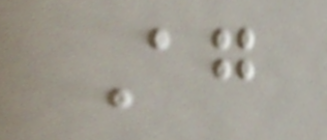Again
